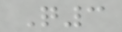Q3
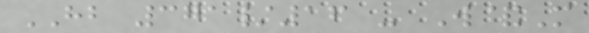HB 371/16 - W&M
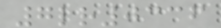7lr0336
